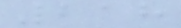218
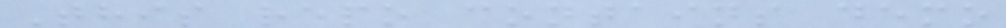This repo contains demo
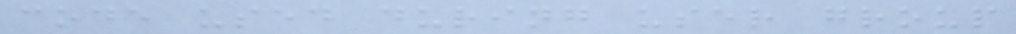code used during user group
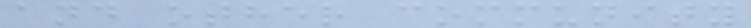and other community
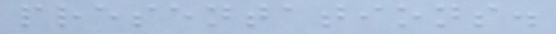presentations.
